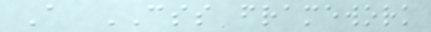A CSS framework
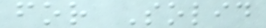for Solid
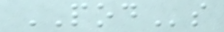PODs
